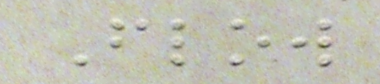Flow
